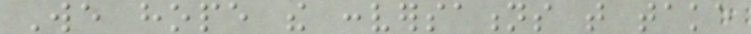We hope the conversations that take
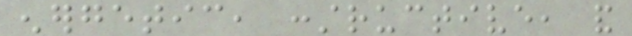energetic, constructive, and
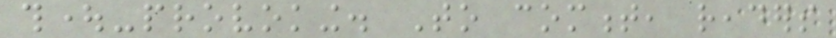thought-provoking. To comment, readers
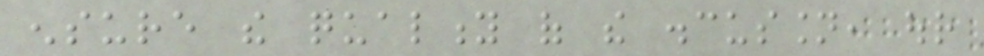ensure the quality of the discussion, our
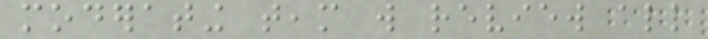moderating team will review all
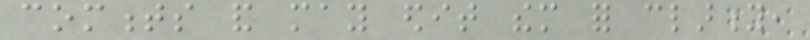comments and may edit them for clarity,
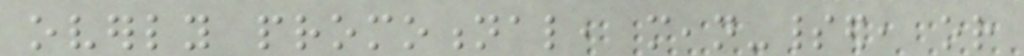overly promotional, mean-spirited, or
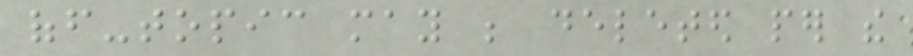off-topic may be deleted per the
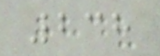238
